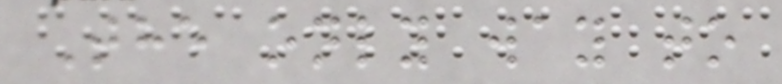The only way to
